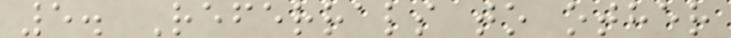5. Referrals to other
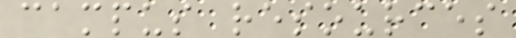campus resources
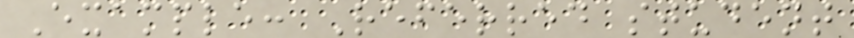Example: Referred student
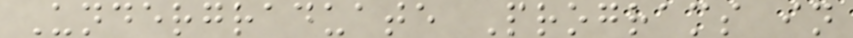Undergraduate Programs in
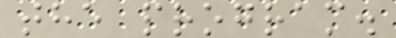the program.
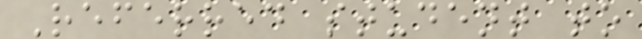Referred student to
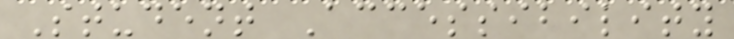Student Accessibility
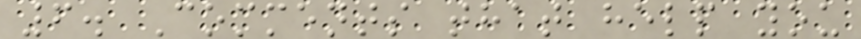6. Comments that help you
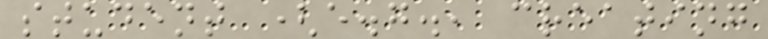student (e.g., creating
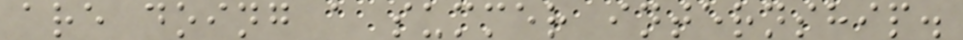are doing a summer internship.
